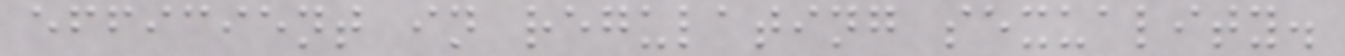efficient in regulating sexuality.
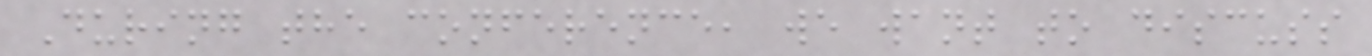During the conference, we want to discuss
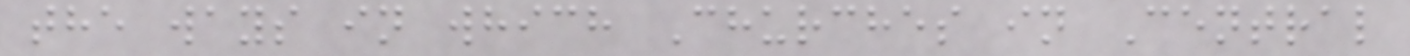the ways in which Churches in Central
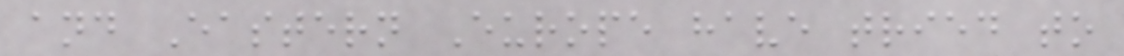and Eastern Europe have tried to
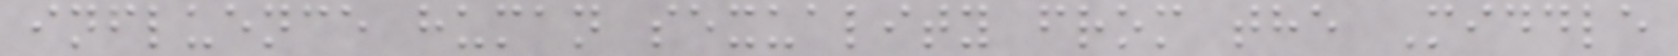influence human sexuality from the Middle
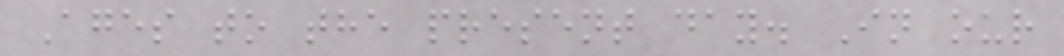Ages to the present day. In our
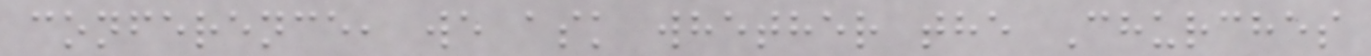conference, we ask whether the Churches
